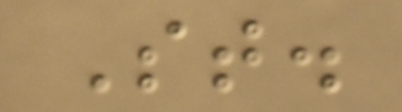St.
